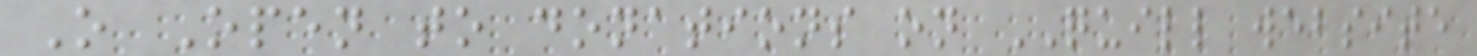O Open to donations on QUILL website
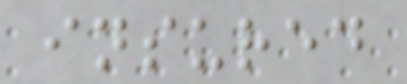insured
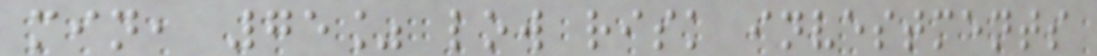min, 75% low risk investments
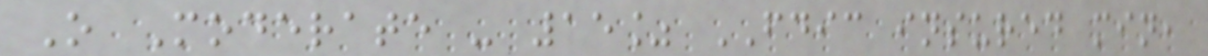O Moderate - 15% FDIC insured min,
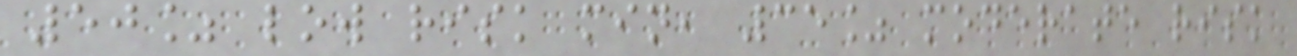50% low risk min, 35% moderate risk
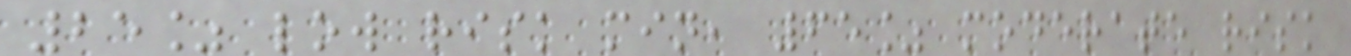25% low risk min, 65% moderate risk
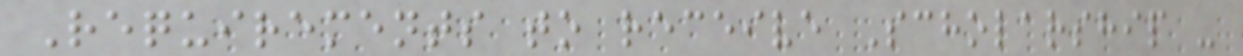Requirements to receive Scholarship -
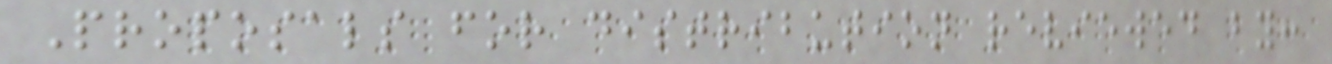Proposals for distribution reviewed by:
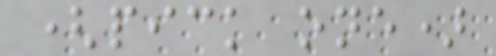(pick one)
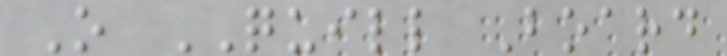O QUILL Board
